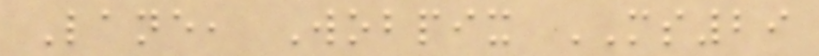Lane, Wobpix MS29
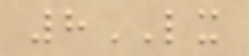8LX
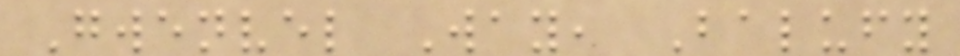Gwenvel Way, Balufy
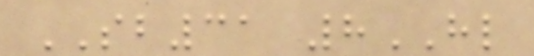SB31 8HL
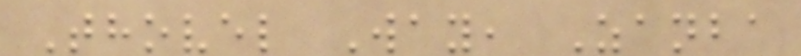Thovel Way, Zanba
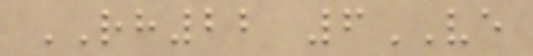RH22 6VE
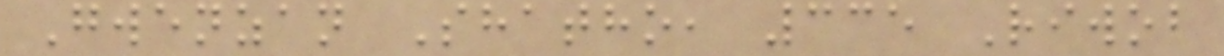Gwenzan Shatho, 335 Riwob
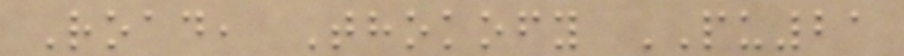Road, Thokofy PU21
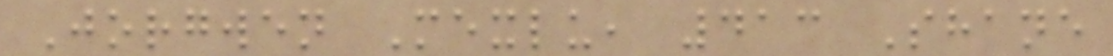Jorgwen Mexlu, 413 Shane
